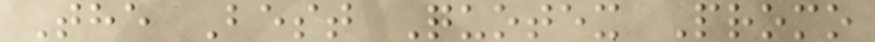The Best Quotex Promo
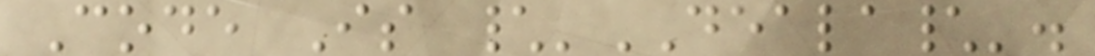Code Is \'DEALA\'.
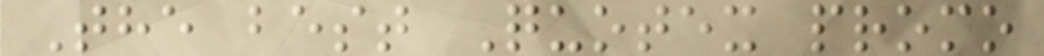The best Quotex promo
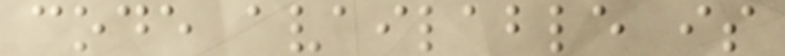code available is
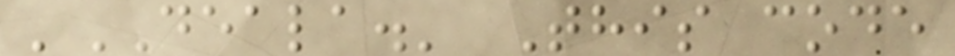'DEALA.' This code
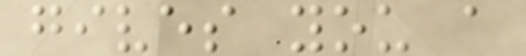gives you a
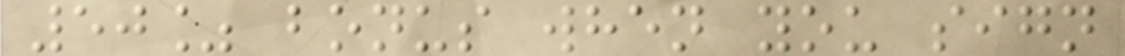50% bonus when you sign
